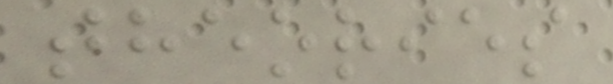theories
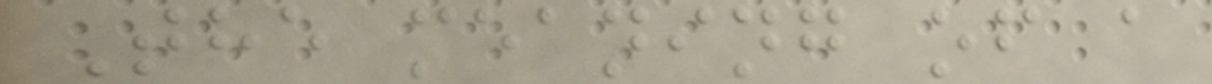The meaning of a
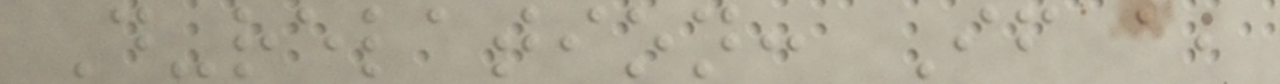D-relation: If a,
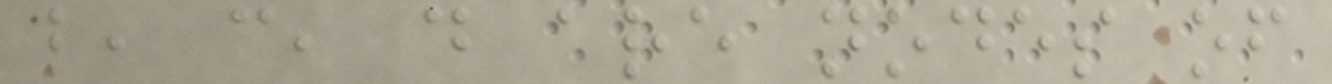b, c, d are nodes of
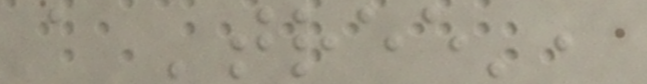a 'tree',
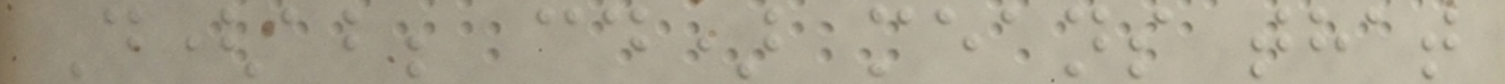D(ab; cd) means that
